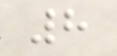8
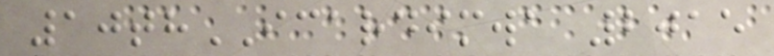10thICARDIMWA 2015
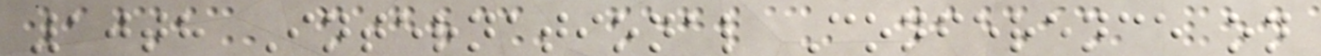10th International Conference on
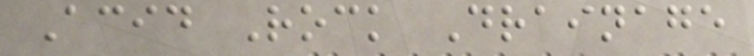Acid Rock Drainage
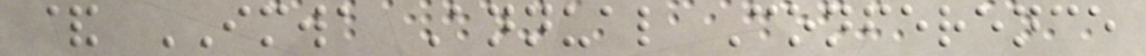& IMWA Annual Conference
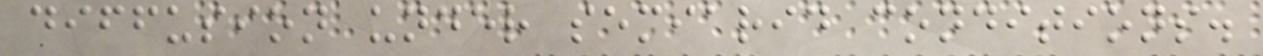diffusion under semiarid conditions.
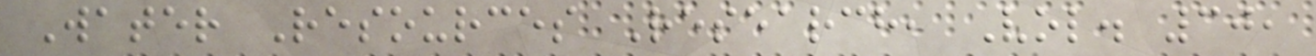Water Resources Research, Vol. 30,
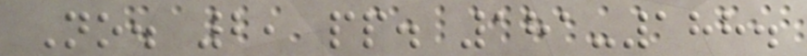No. 2, pp. 181-188.
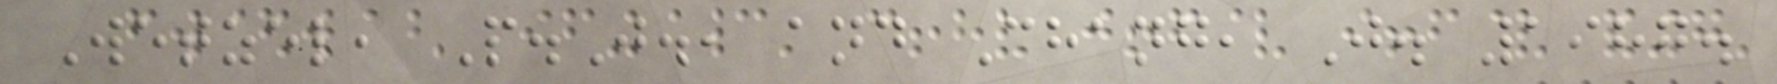Wetzel, P.J., and Chang, J. 1987.
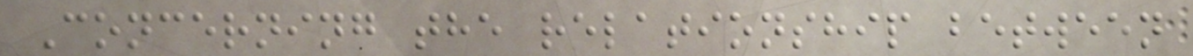Concerning the relationship between
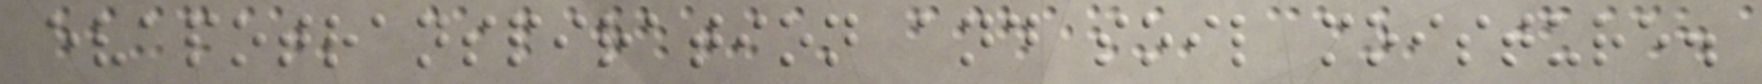evapotranspiration and soil moisture.
